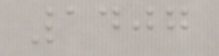1407
